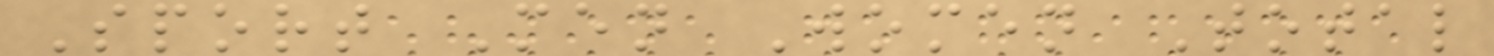Sport Men Women Total
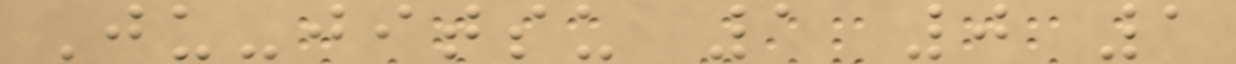Ju-jitsu 1 0 1
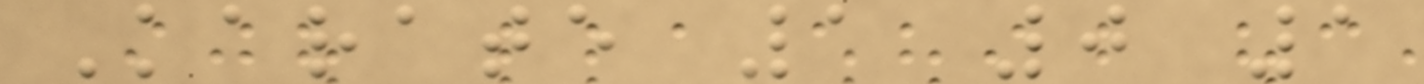Karate 1 0 1
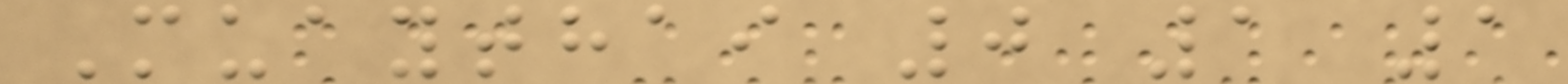Muaythai 0 1 1
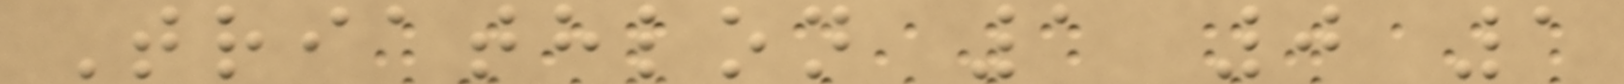Triathlon 1 0 1
